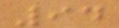94
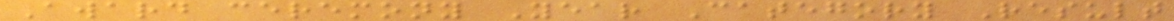Award ceremony Year Category Result
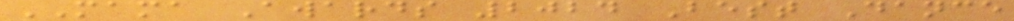MAMA Awards 2024 Best Dance
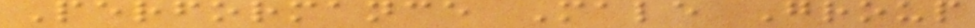Performance Male Group
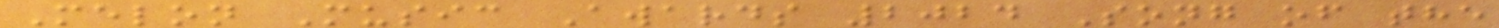Melon Music Awards 2024 Song of the
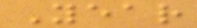Year
